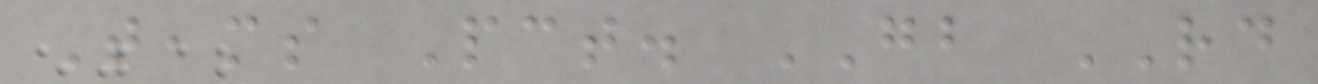Teams Pct. GB RD
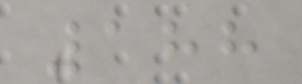188
